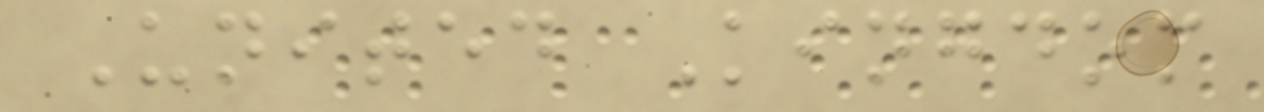United Kingdom
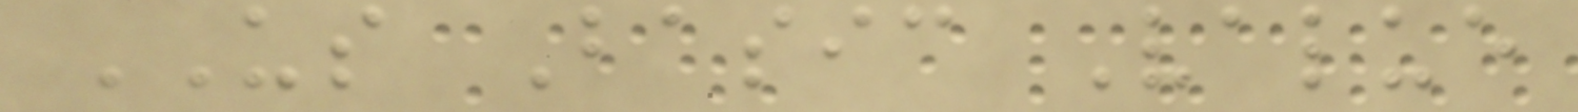US Basic Value
